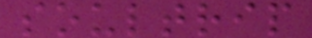soultrip
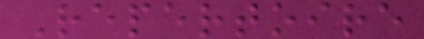Repertoire
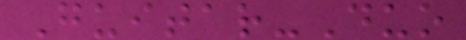Guitar-Duo
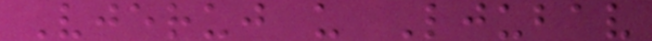Vjeruj u Ljubav
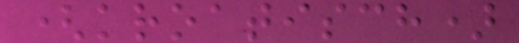(kroatisch)
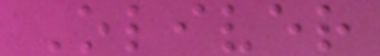Oliver
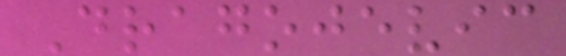Dragojevic
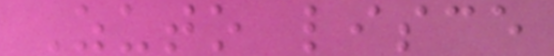Zuto lisce
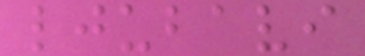ljubavi
